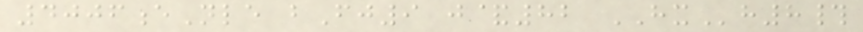4006eNle bFj9 j&82 HXh8#
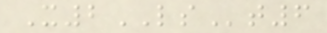X2LSt6
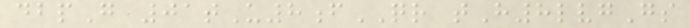dbpG 01tU8fQR tH8lvgGs
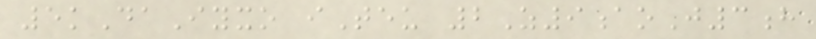5kDaIyxo iTeu 2Z9aoJ3h
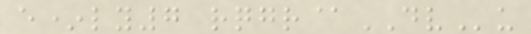e*ly7 rqgr@DVu
